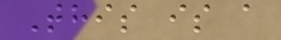This is a
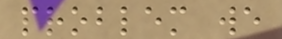problem we
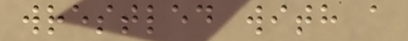wrestled with a
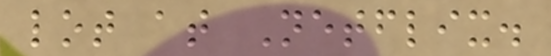lot at Netflix.
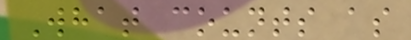What counts as
